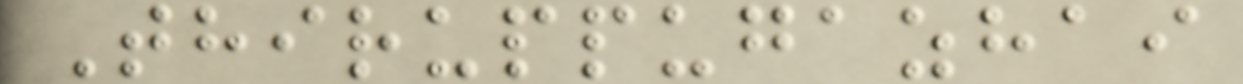Thiruppugazhai
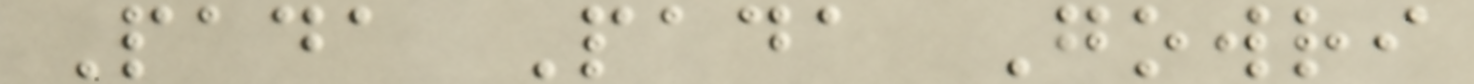Pada Pada Gowri
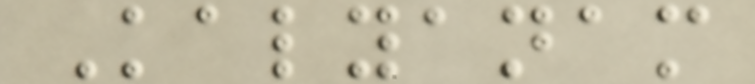Kalyanam
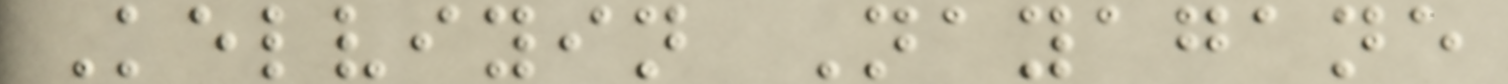Kelviyin Nayagane
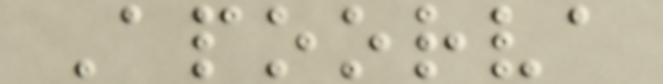Apoorva
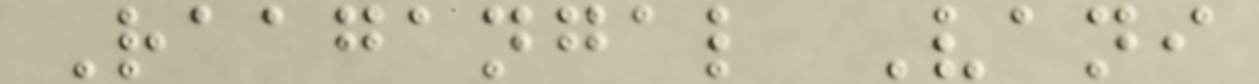Raagangal Vani
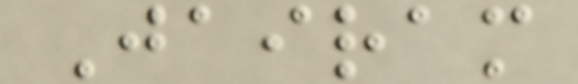Jairam
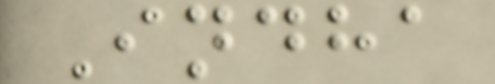Indha
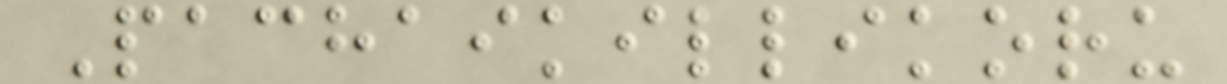Pachaikillikoru
